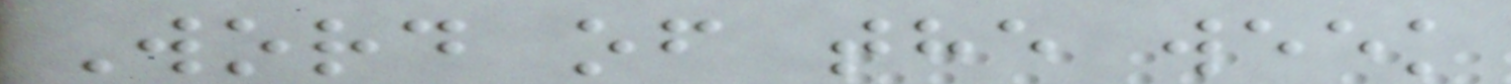Word of the week
